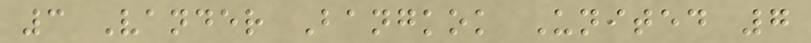3 Vander Bangkok United 7
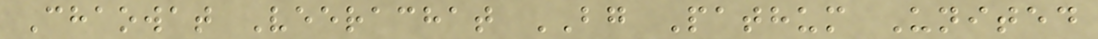Chaowat Veerachat BG Pathum United
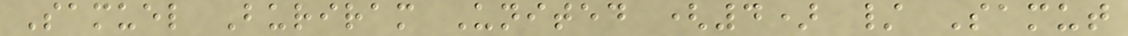Samuel Buriram United (4) / Samut
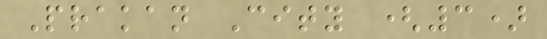Prakan City (3)
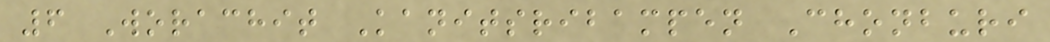6 Worachit Kanitsribampen Chonburi
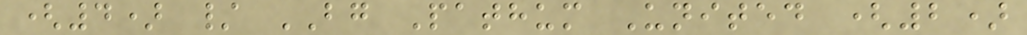(4) / BG Pathum United (2)
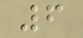6
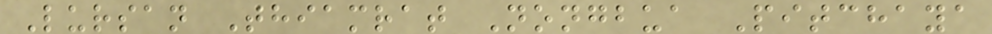Lursan Thiamrat Nongbua Pitchaya
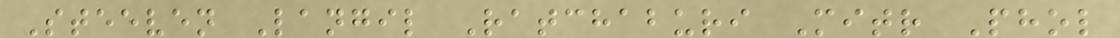Steeven Langil Ratchaburi Mitr Phol
